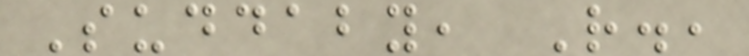Suddaby, R.,
